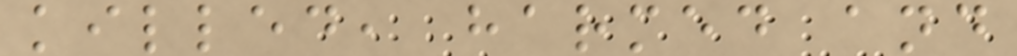killed, harmed and
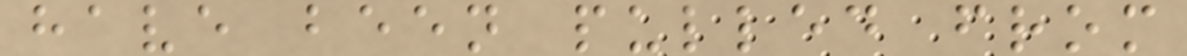have been pulled from
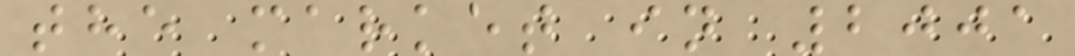the market in 2001
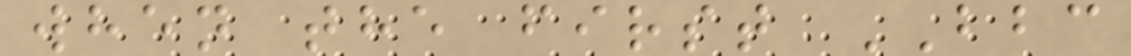when the first BBC
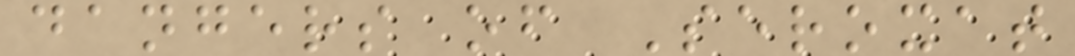dangers of Seroxat
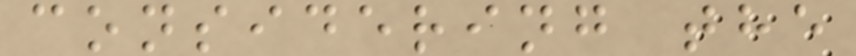considering the
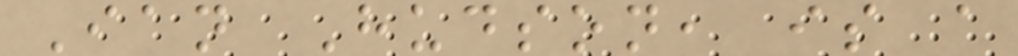Ian Hudson, is a
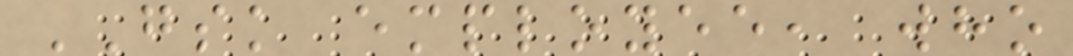GSK employee, who
